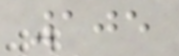105
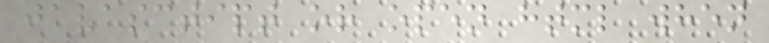javasctipt or open html when
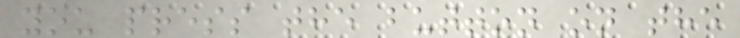you press the button on the
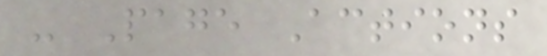- Page Actions
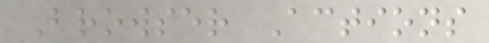Browser Actions
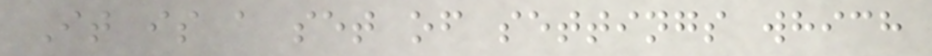It is a set of settings which
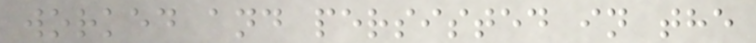worked and persisted in the
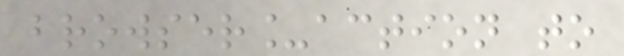browser_action to
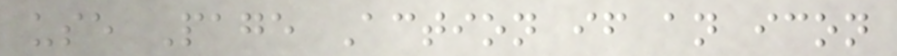use Page Action if an icon
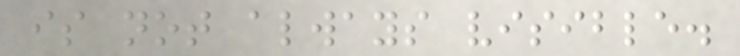is not always visible.
